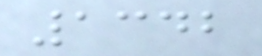1342
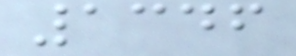1346
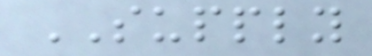SUPPLY
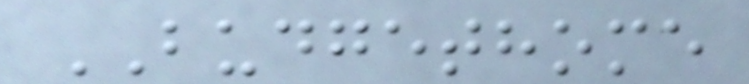BUDGETHOME
